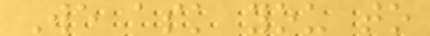We ask you to
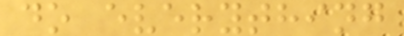do everything
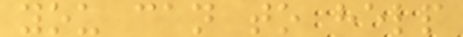you can to help
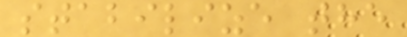stabilize the
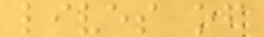lives of
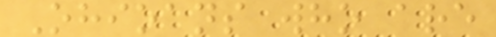Ohioans who are
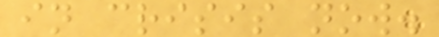in crisis now.
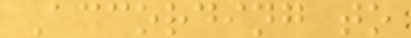According to
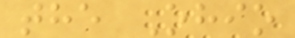the Ohio
